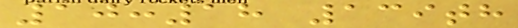10:18 139th
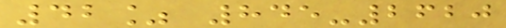42% 845-2620
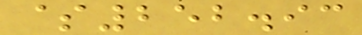$252.93
